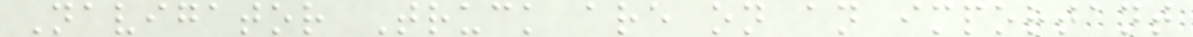Navigator Truck are on an important
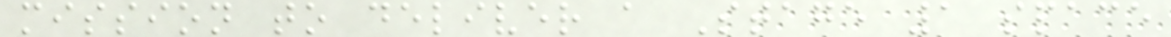mission to deliver a Stage 1 space
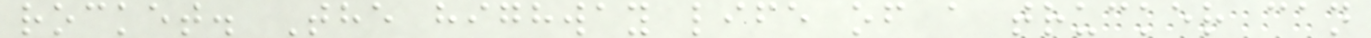rocket. The highway life of a trucker can
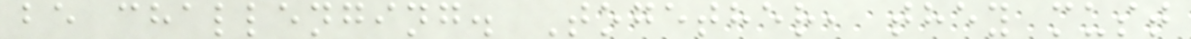be challenging. Together, they must
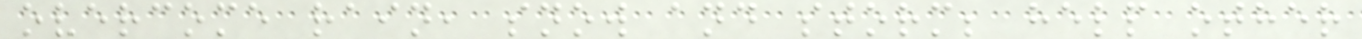overcome rain, snow and storm; help other
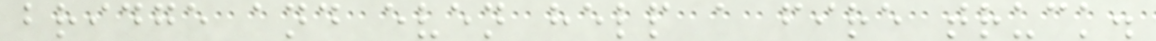bridge and even help a fire truck.
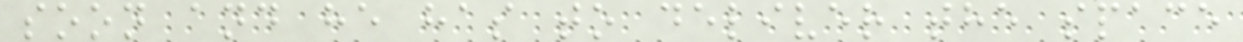soon and he has to deliver the space
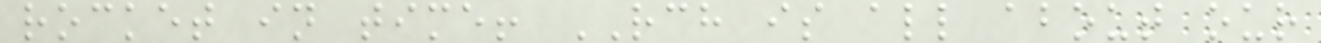rocket in time! RCH is all about our
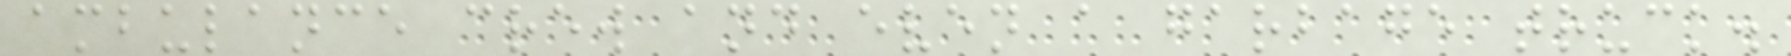ambulance crew and even a garbage truck.
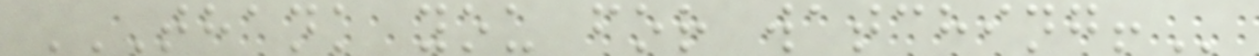THANK YOU FOR WATCHING!
